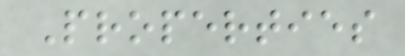Properties
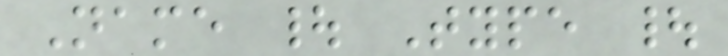Name | Type |
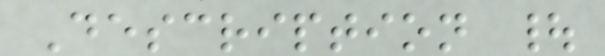Description |
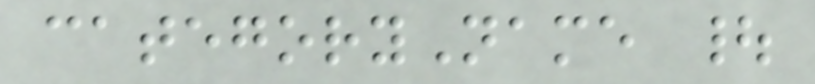categoryName |
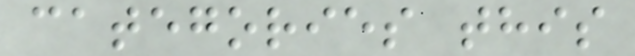categories this
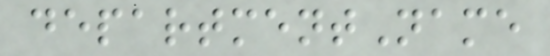departmentName
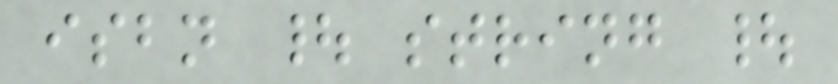isbn | string |
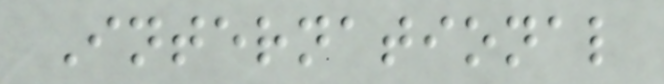International
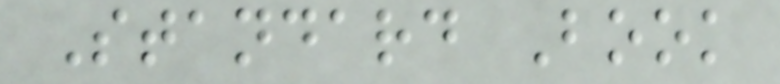Standard Book
